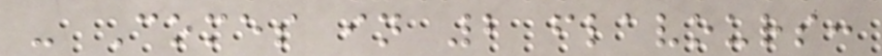- Comes in 2 flavours:
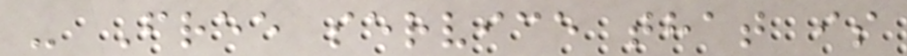- Free service that is
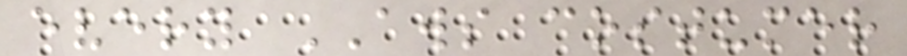every AWS costumer
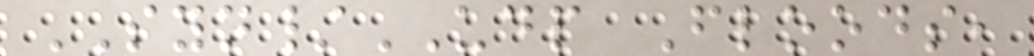SYN/UDP Floods,
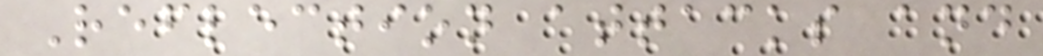Reflection attacks and
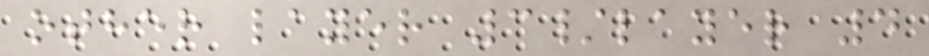other layer 3/layer 4
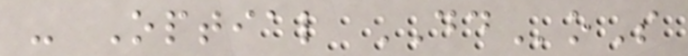- Optial DDoS
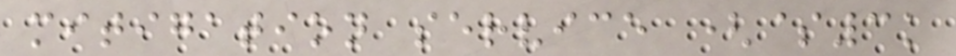mitigation service ($3k
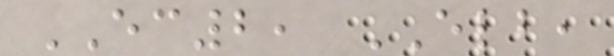EC2, ELB,
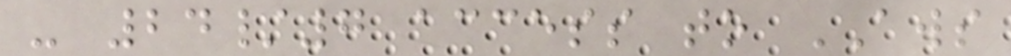- 24/7 access to AWS
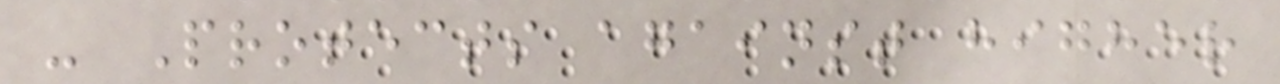- Protects against higher
